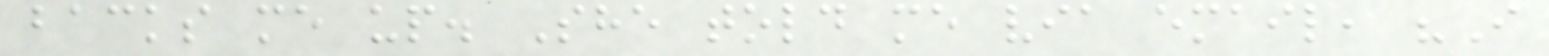backs me up. She told me via email, "I
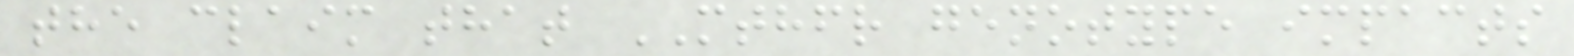the claim that MTHFR genotype impacts
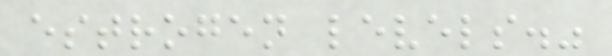estrogen levels."
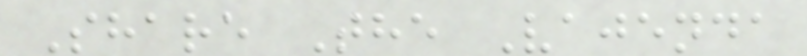Share The Vajenda
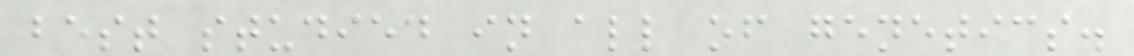best studied in all of genetics.
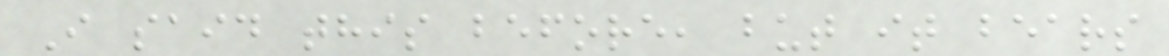I said this before, but it bears
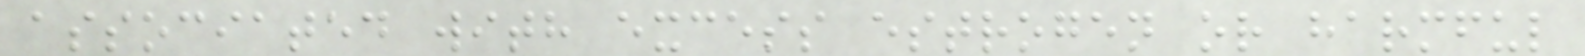associated with excess estrogen or harmful
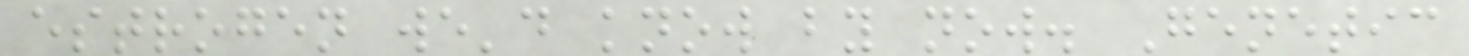estrogen we'd know by now. Genetic
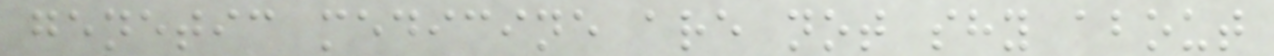genetic medicine are not shy about
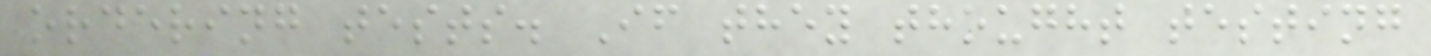ordering tests. If they thought testing
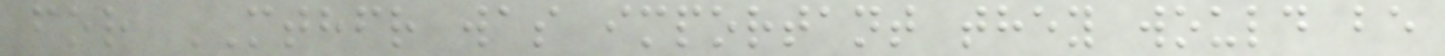for MTHFR was important they would be
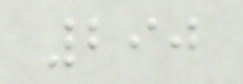290
